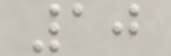10
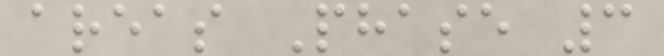areas Phase 3
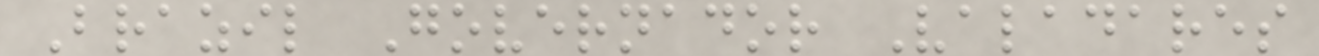Brazil Governador Valadares
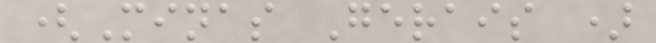(Minas Gerais )
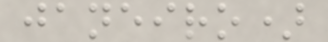janeiro)
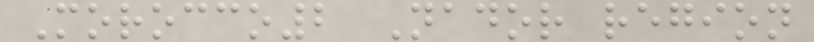Morocco2 Nador region
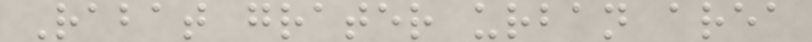Rabat grater urban area
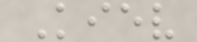Kiev
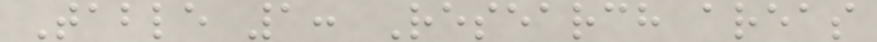Table 1: Research areas
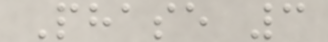Phase 3
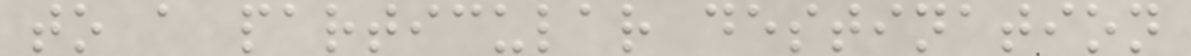to a particular destination
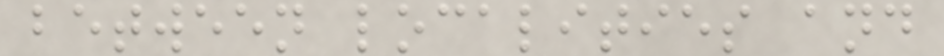between localities and
